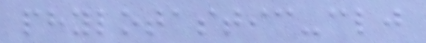phylotastic-clj
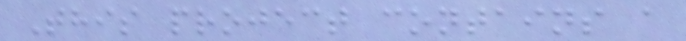This project contains a
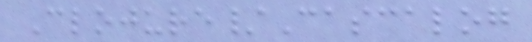Clojure/Cascalog
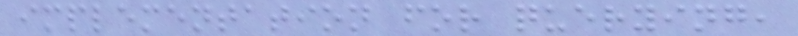implementation for querying,
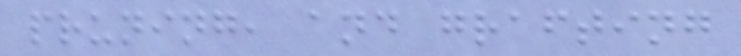pruning, and grafting
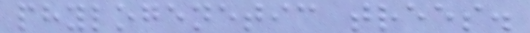phylogenetic trees.
